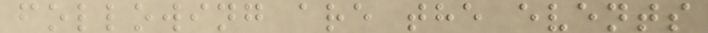following are the events
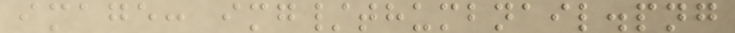image: img/thumbnail.png
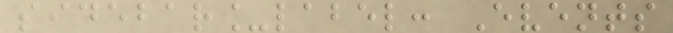sidebar_label: Events
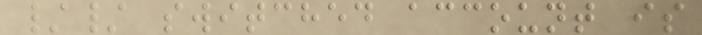// switched account is
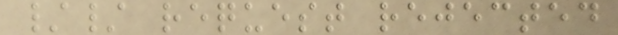// request rejected
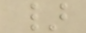}
